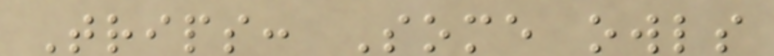Trips: Some owls
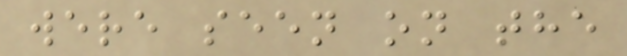were seen on the
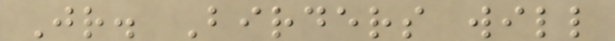Jr. Birders will
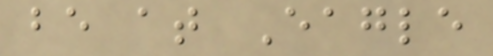be at Eagle
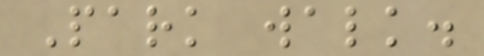Park walk.
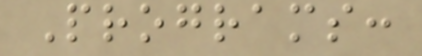Programs:
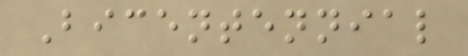Bicentennial
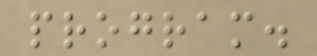program.
